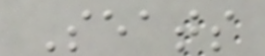Seats
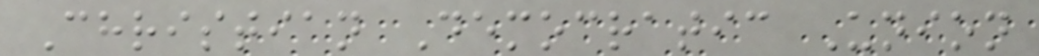Christian Democratic Union
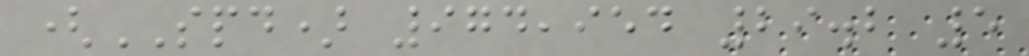(SPD) 974,954 29.2 5
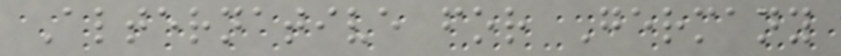Alternative for Germany
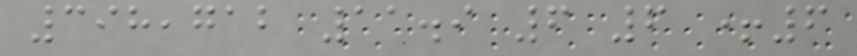398,712 11.9 6 6 +6
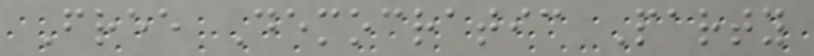Free Democratic Party
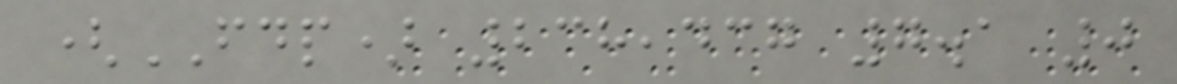(FDP) 238,437 7.1 0
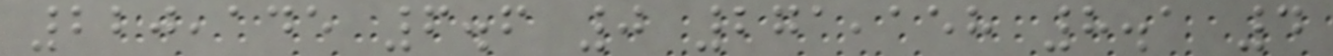220,145 6.6 0 271,158 8.1 4
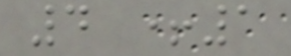4 +1
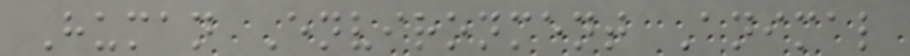Human Environment Animal
